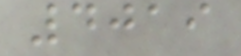4019
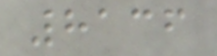8136
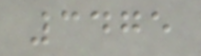3475
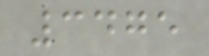3475
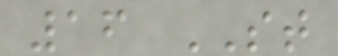16 ST
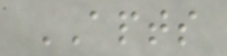APTS
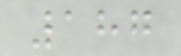187
